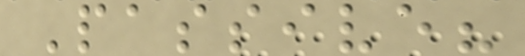Passive?
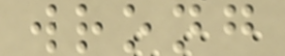wrong
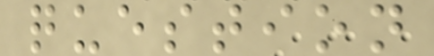question
